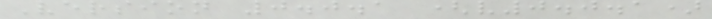Version 0.0.1 (v0.0.1)
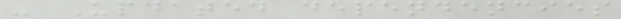- Updated dependencies
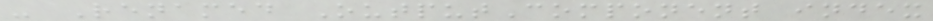- Renamed OutputComponent index
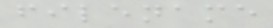filename
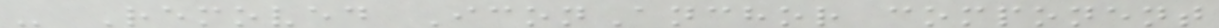- Removed IconAnchor component
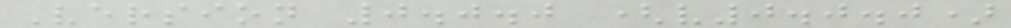Version 0.0.0 (v0.0.0)
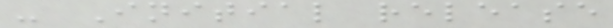- Initial release
